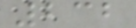232
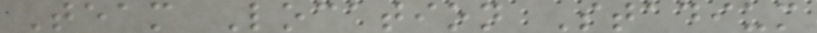Team Location Stadium
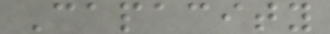Capacity
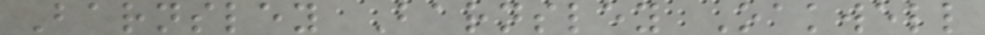Barnsley Barnsley Oakwell
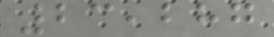23,287
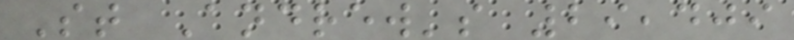St Andrew's 29,409
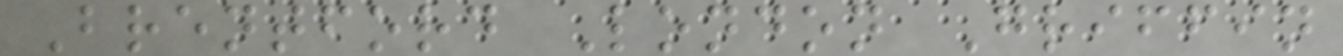Brentford London Griffin
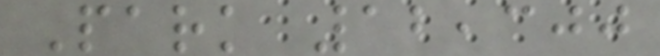Park 12,300
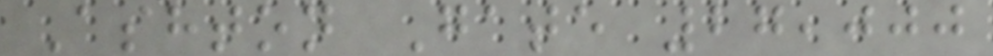Ashton Gate 27,000
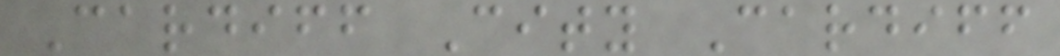Cardiff City Cardiff
